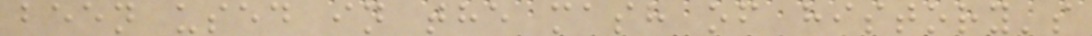been used in the mash of history's
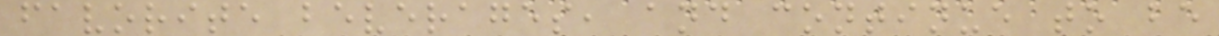favorite beverages, and continue to be
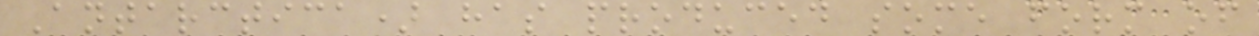Antarctica) has produced some form of
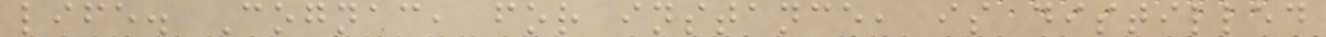life. Cognac, for instance, is distilled
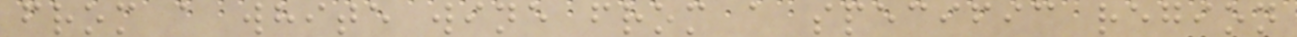from a white wine from a specific region
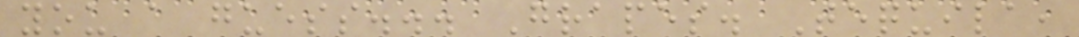you a guess... Grapes. Tequila,
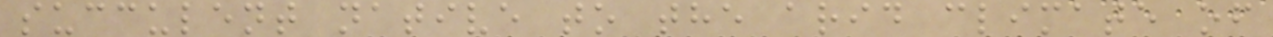succulent native to the arid climate of
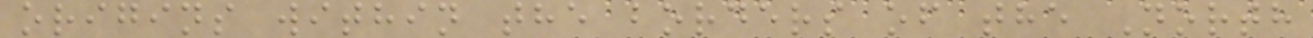origins within the borders of the North
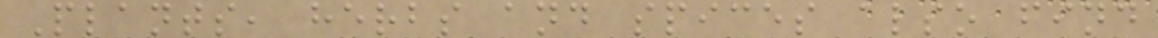Plants, herbs and spices also find
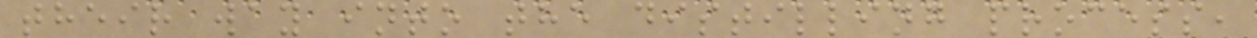their way into the distilling process,
